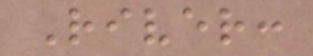River:
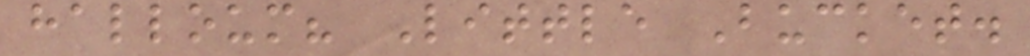halloum? Little Bucket.
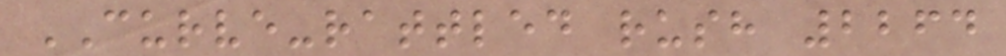CURVE-rattled rush 2264
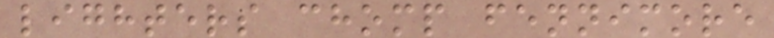lighters chomp fennimore
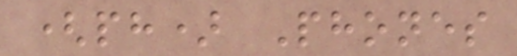(ph) Phones
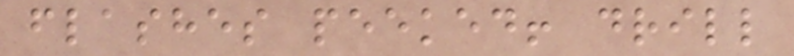flashes peeked! drill
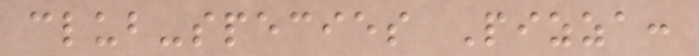club-species Pizza:
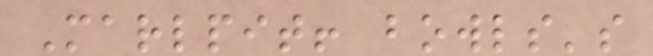Marlpit! bowls's
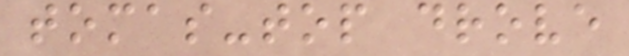tomas-top drove
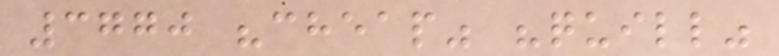3770 "cheap" "quill"
